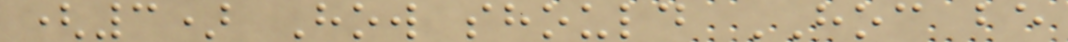(3) How should HOC be
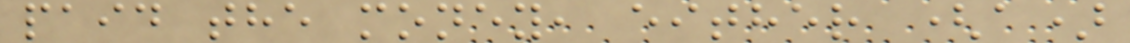paid the money, either (a)
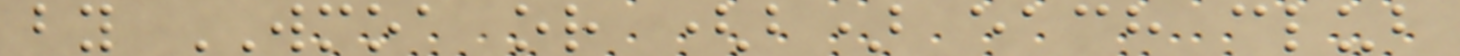by WMOA or (b) each club
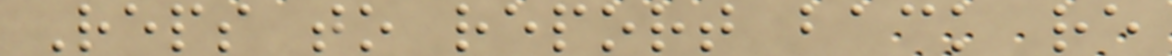Reps to report back re
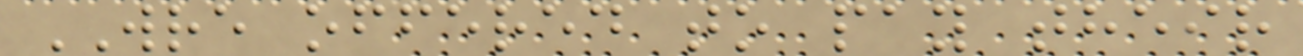WRE offered to pay their
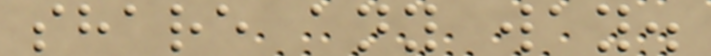share any way.
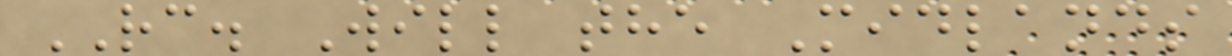RC. Will the Midlands
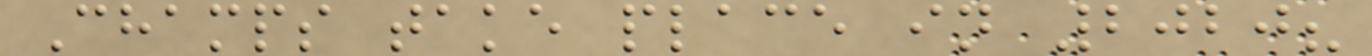Champs take place in 2020?
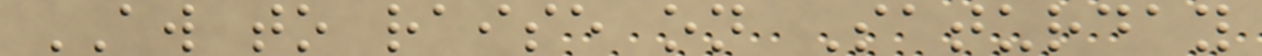AW to raise on Saturday
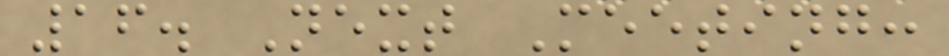16. Next Meeting:
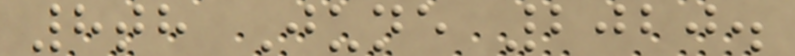8th June 2020.
